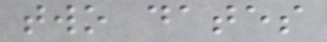two dates
